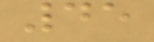45
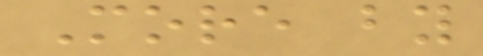More by
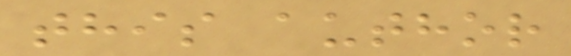this author
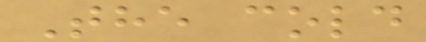The cold
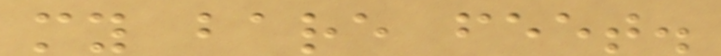my bare feet.
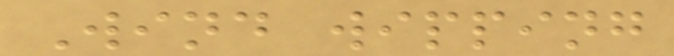Wind wipping
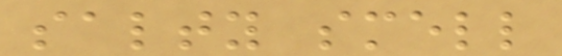salty smell
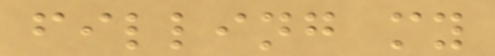filling my
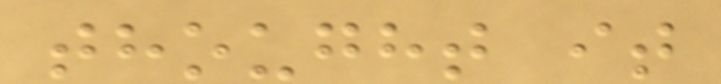thought it
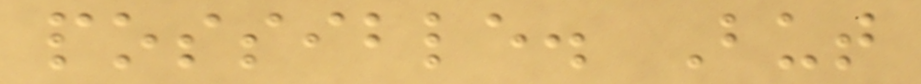possible. But
